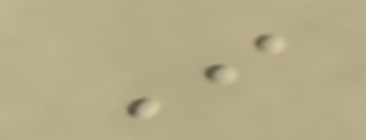I
